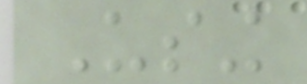Using
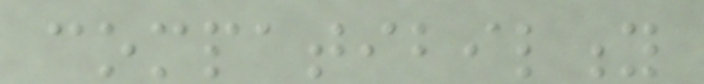compatibility
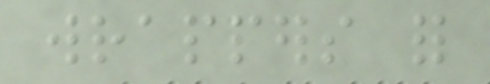wrappers for
